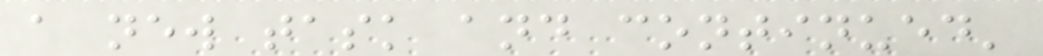a new task and continued'
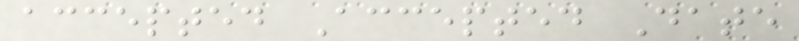accepted Accepted Date
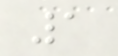1
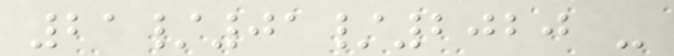21/01/2020 -
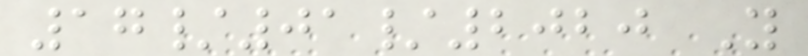17/01/2020 Y
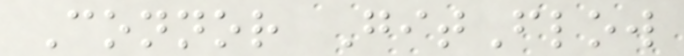Connor GitFlow
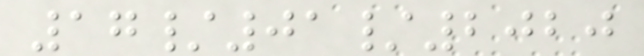17/01/2020
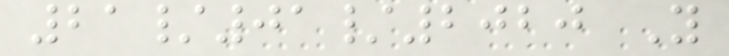21/01/2020 Y
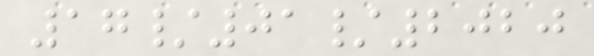17/01/2020
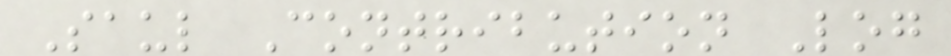Saul Contribution Log
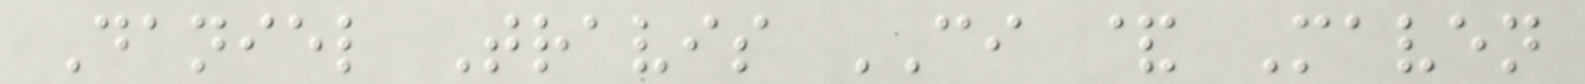Daniel Travis CI & Maven
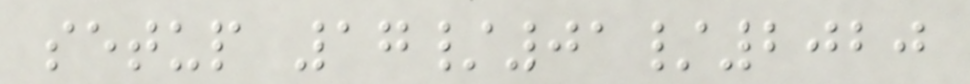setup 17/01/2020
